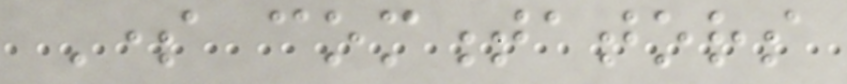Some commentators
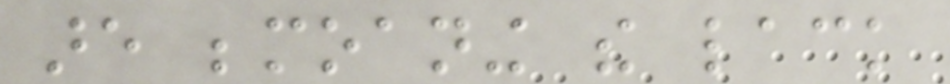are bemoaning the lack
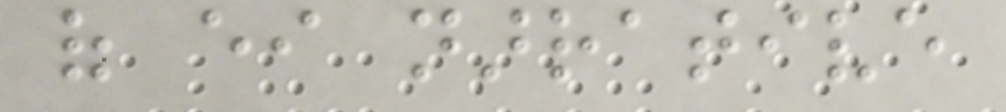of either narrative
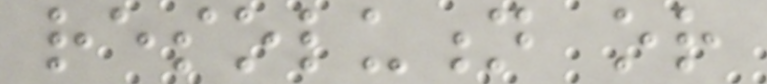resolution or
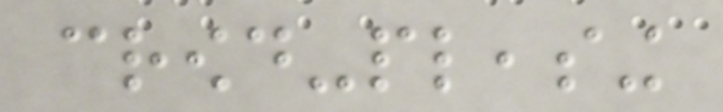crowd-pleasing
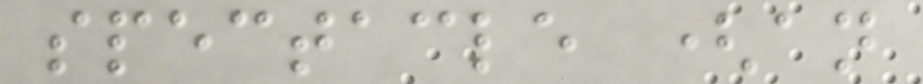spectacle (an
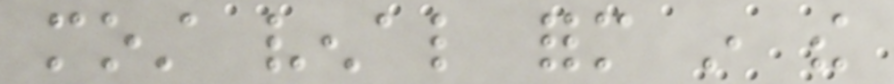most venal form in the
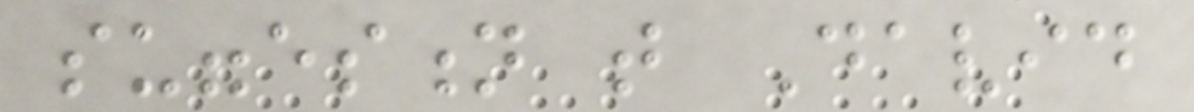suggestion that David
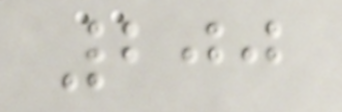200
